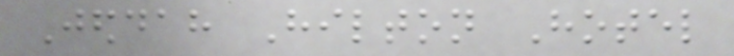Jeddah Hilton Hotel
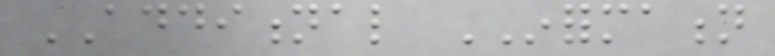ADDITIONAL INFORMATION
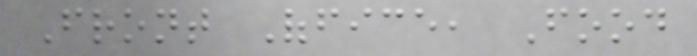Front Office, Food
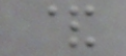&
